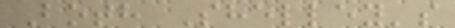Both Shelley's
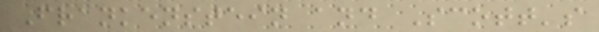Frankenstein and Scott's
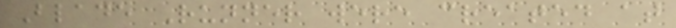Blade Runner were created at
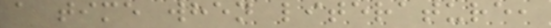a time when literature,
